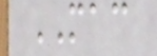MAC
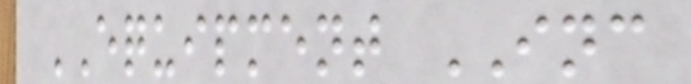EQUIPMENT INC
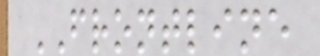FRONTLINE
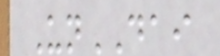UnDAI
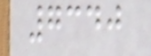7340
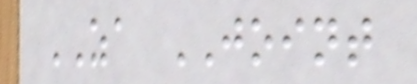ZA JOINT
